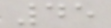45
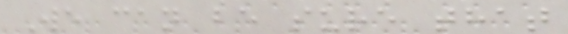We can be sure that
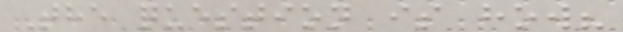The question is how?
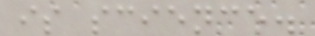is science.
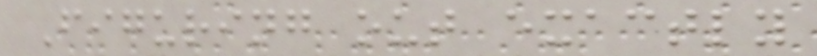Figuring out exactly
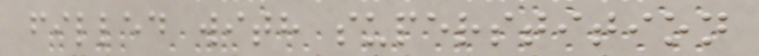filled with superstition
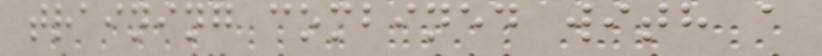training combined with a
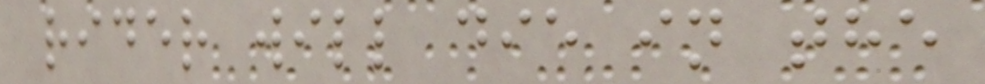rider will die in the
